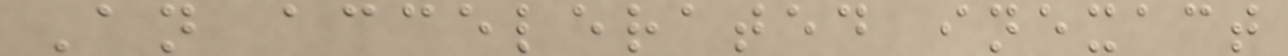An accelerated inexact
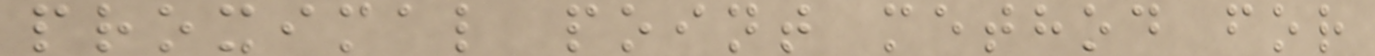proximal point method for
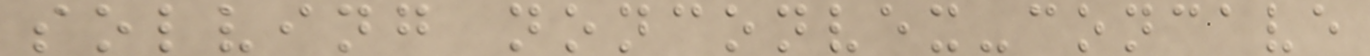solving nonconvex-concave
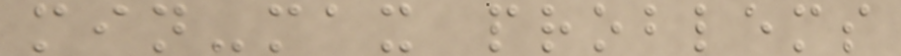min-max problems
